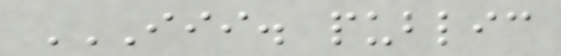III. PUBLIC
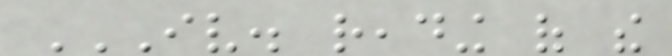IV. READING OF THE
